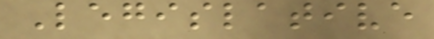Legislative
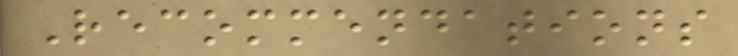Recommendations
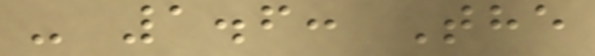- 1.6: The
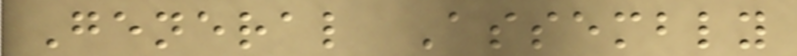General Assembly
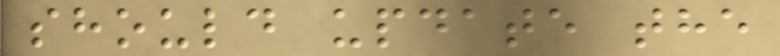should update the
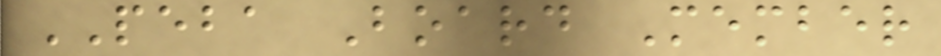PEBA Board Member
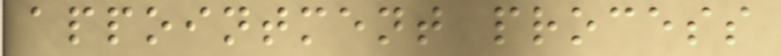appointment process
